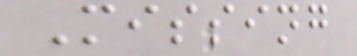Missing
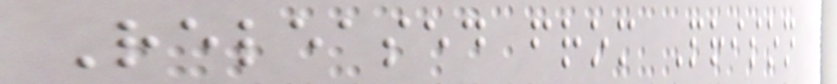Released from Prison
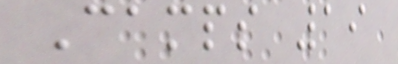Camps 19
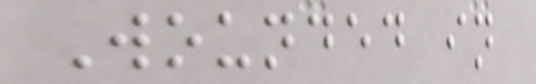Wounded in
